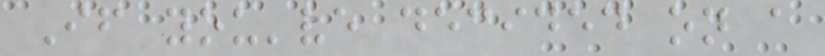If you've decided on a
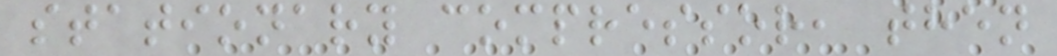stationary compressor, then
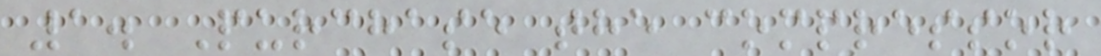1. Purchase the compressor
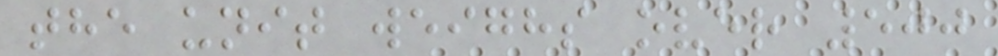the unit weighs over 500
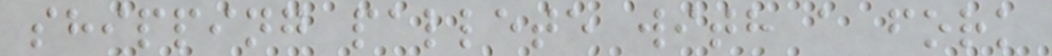shipping pallete with a fork
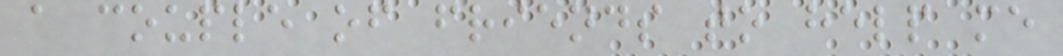a couple of friends to help me
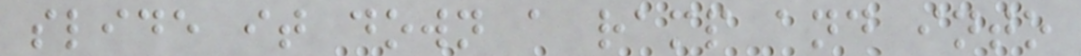slide it down a ramp and into
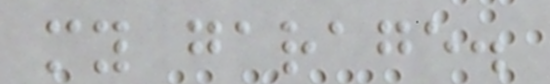my garage.
